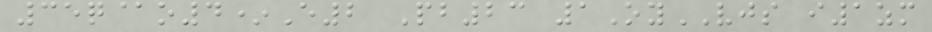35q@o4*E2 Pb23 1OyVJS i1zm
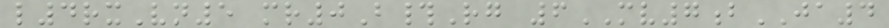l4rxVn5 mr0B#Rg 6MV7bJA4
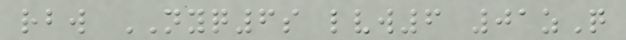rbw NYQ6s lvw6 01zQ
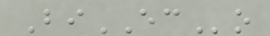BiECo
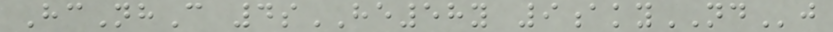HcNhC 4sHE58y 9akyNDj
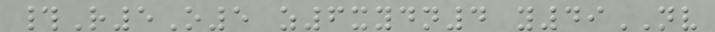#R5O5 z6xydn4 y49NV
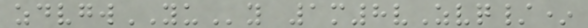zdvgwYUy 1m8vZvq/*
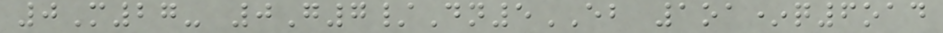0M27- 0G7/Dn5EB 1oa*q6oad
